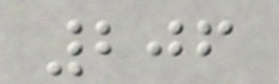206
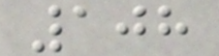108
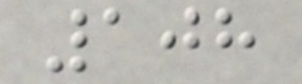108
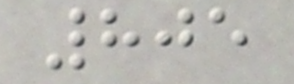805
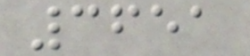3651
